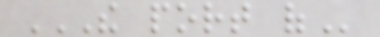THE PORT OF
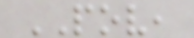POV,
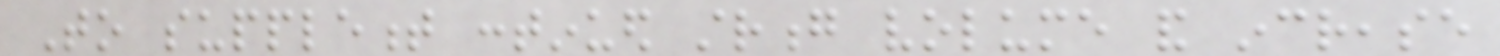To supplement continued strong volume and increase
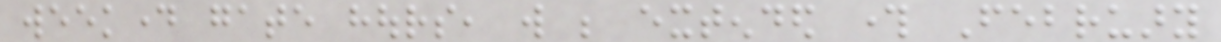weekday gate hours, will be extended through February
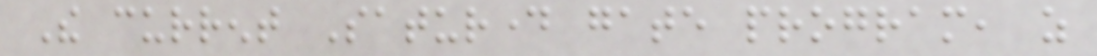The current Saturday gate program, as
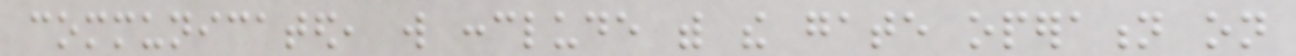communicated, will conclude with the gate operation on
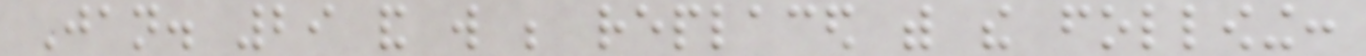Jan. 29 and will be replaced with the following:
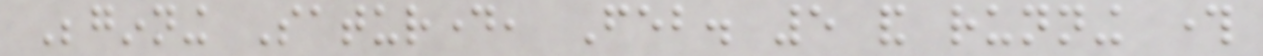Beginning Saturday, Feb. 5 and running through
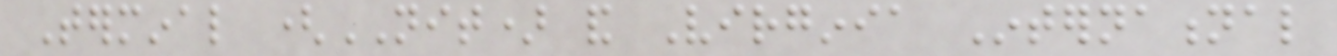Terminal (NIT) and Virginia International
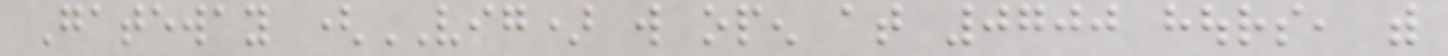Gateway (VIG) will open at 0700 hours, with
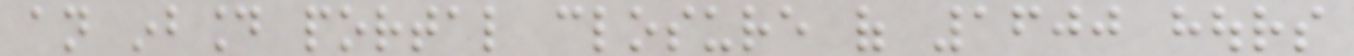an inbound portal closure of 1600 hours
